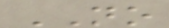NO
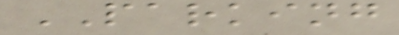PARKING
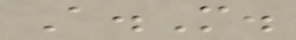A.M.
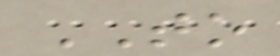TO
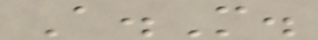A.M.
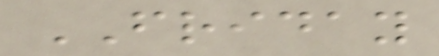FRIDAY
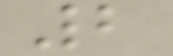2
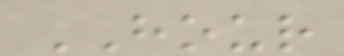HOUR
